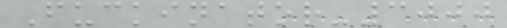Fuckinator-3000
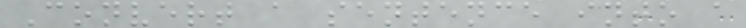Convert a sentence into a
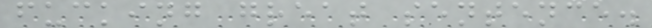fucking great sentence.
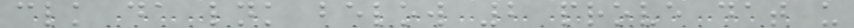clk da lnk below 2 prove dat u
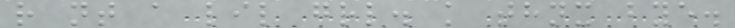r nt a lil grl. k thnx bye.
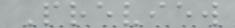Preview
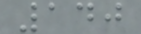140
